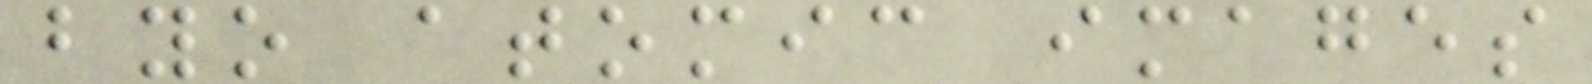byo atomic images
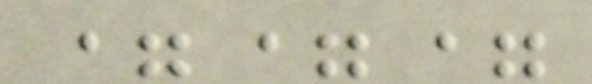===
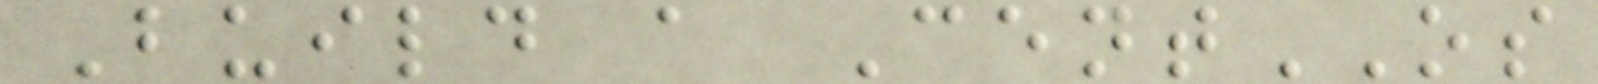Build a CentOS
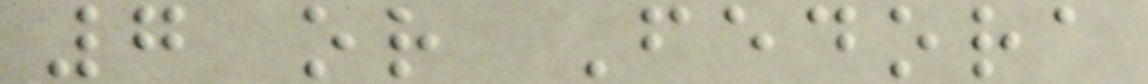7 or Fedora
